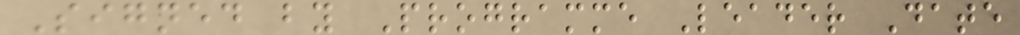Signed by Programme Leader Date
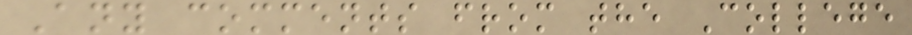Any comments from the College
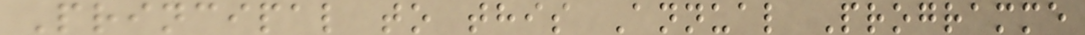Principal to this Annual Programme
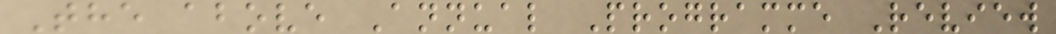The above Annual Programme Review
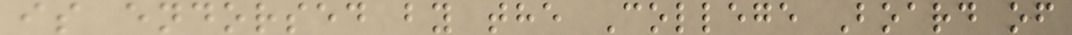is endorsed by the College Board of
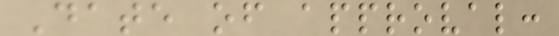Date of approval:
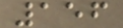156
